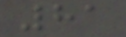81
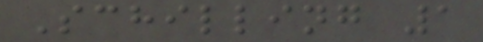Schilling 1
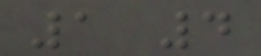1 4
